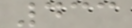433
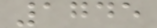1745
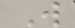W
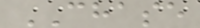CHASE
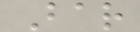Bar
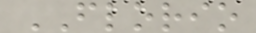FLORIO
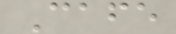Cafe
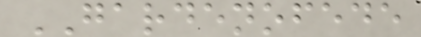GARDENOFEDE
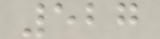527
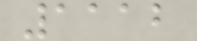1112
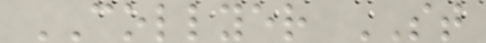COLLYER ST
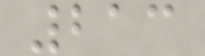213
